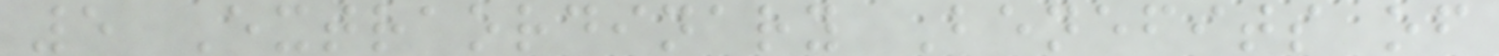5 Extraordinary Benefits of
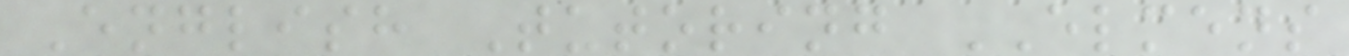English Tutoring ELMENS
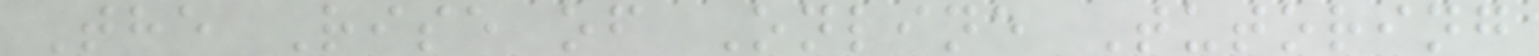The Rise of Online Tutoring
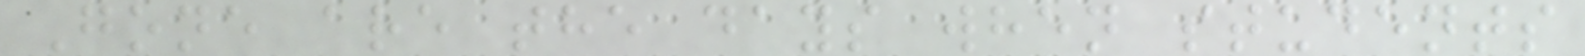Gone are the days when students
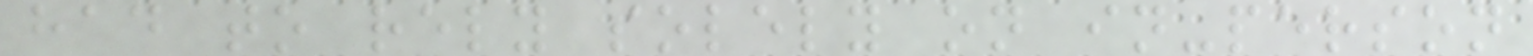had to rely solely on in-person
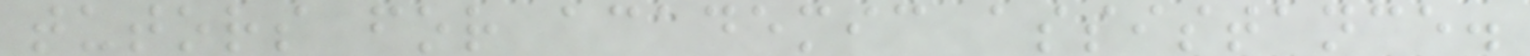tutors for academic assistance.
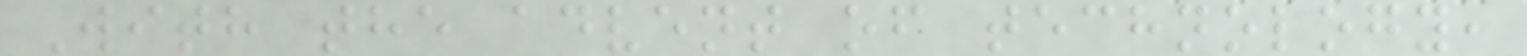With the advent of technology,
